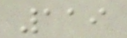119
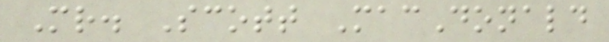Mr. Scott MacDonald
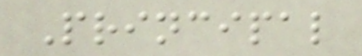Principal
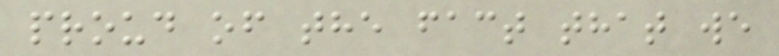proud of the fact that we
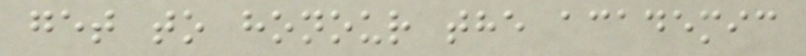get to honour the academic
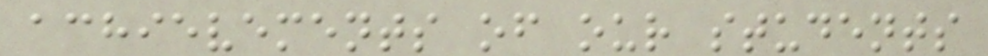achievements of our students
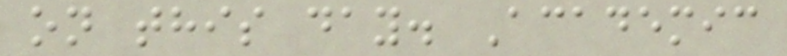on this day. Academic
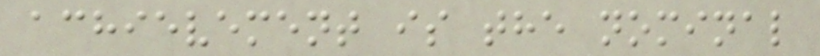achievement is the nominal
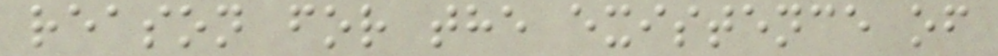reason for the existence of
